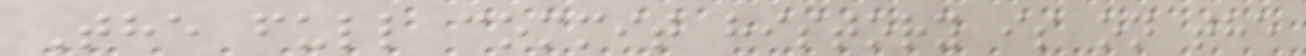The full commit history is on the
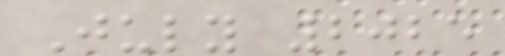July 2025
